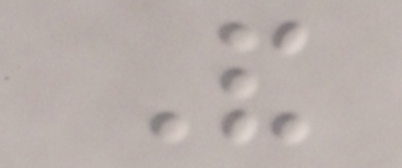And
